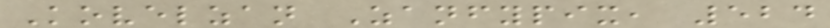Kovelzan Zanfypix, 524
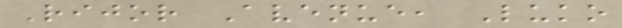Rijor Avenue, Luko
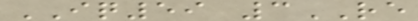IQ59 3RE
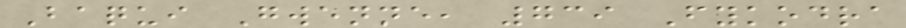Baqui Gwenne, 739 Fykodra
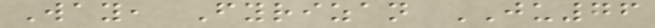Way, Fyrizan JU76
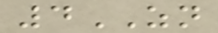4ZN
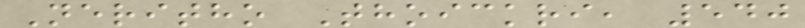Neritho Thoickri, 540
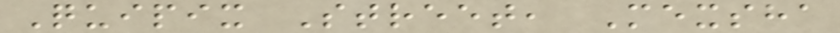Quipix Street, Mexsha
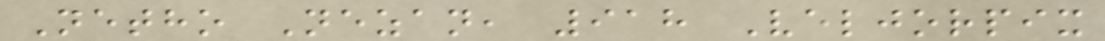Netho Nezan, 918 Veljorpix
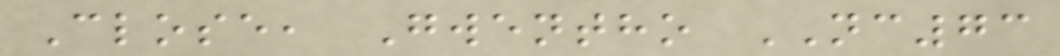Close, Gwentho NC73
